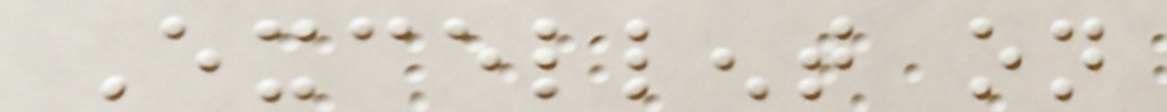Excellent on
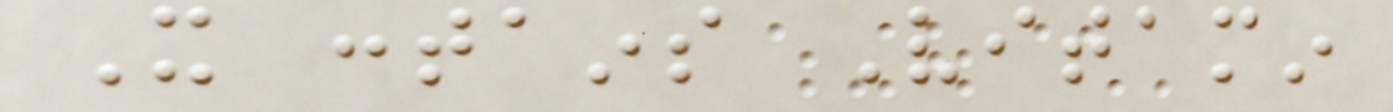It contains Vitamin
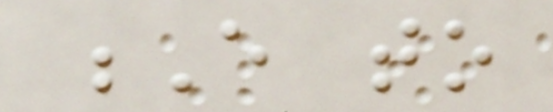E to
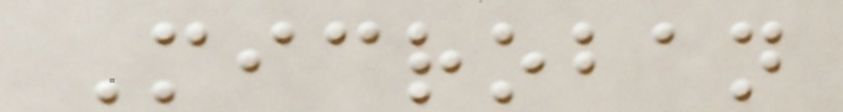Microban
